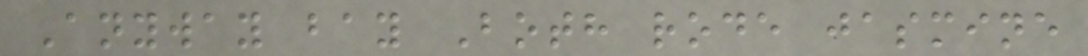Anyway bay Both rode jasmine
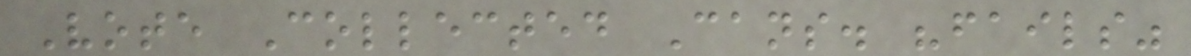Vote Collected Cans. "fails"
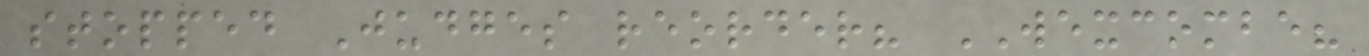stopped Judges reorder? WEXCOMBE?
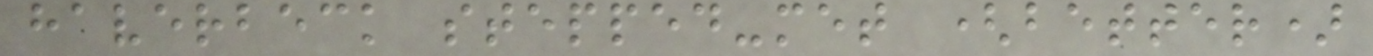haverbeck stepped-met (better)
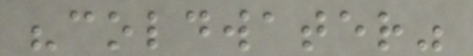"coldwater"
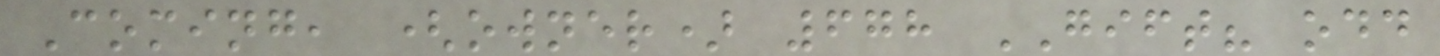Coming, (owner) 678 GIFT? odd
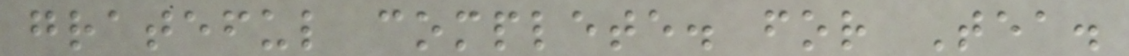grateful complete. for Tea.
